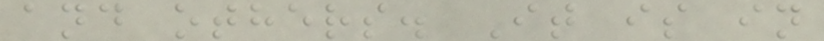and others. It is in
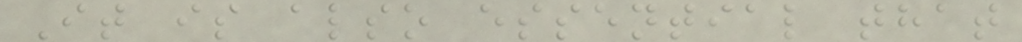It is also essential that
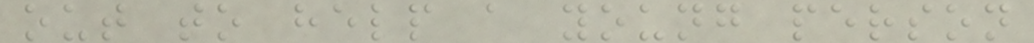out to help a young person
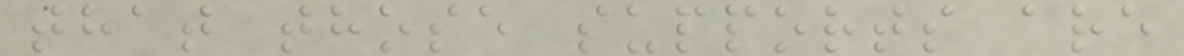that those supports are
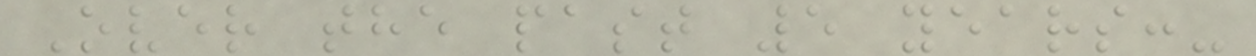Over the past 5 years:-
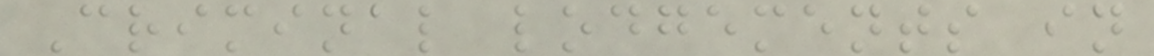Criminal lodgements in
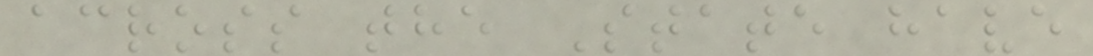across the State have
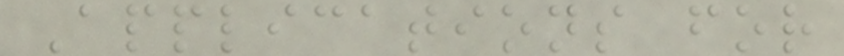Applications for
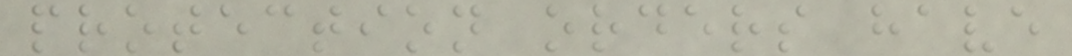protection orders have
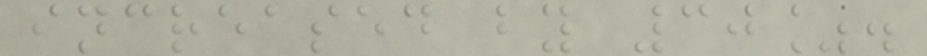increased by 30%.
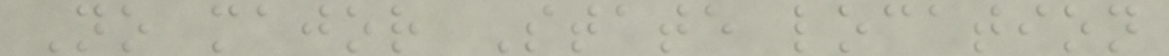No major State location
